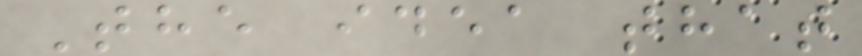The idea that
